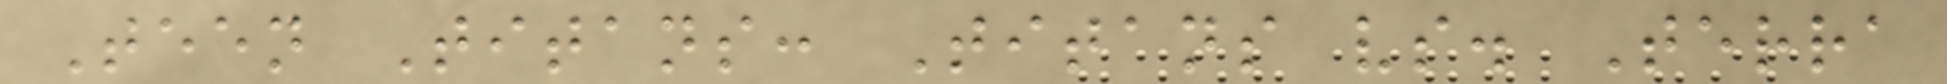Teen Titans: Titans vs. Terra
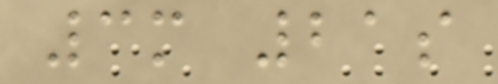3m 21s
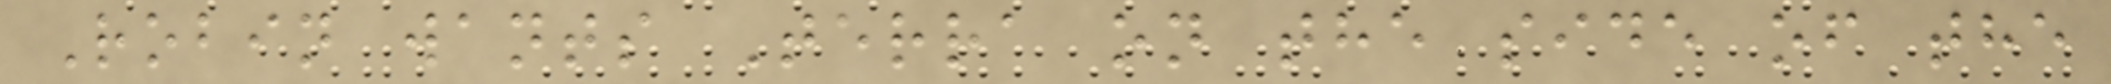Robin wants Terra on the side of the
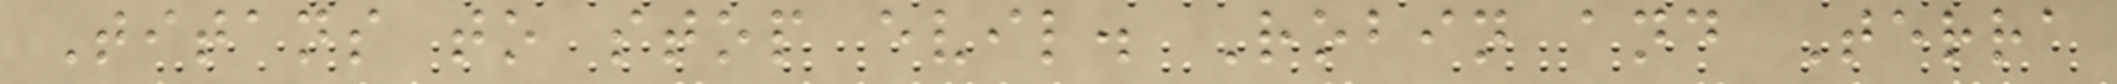Titans to stop evil. Robin and Terra
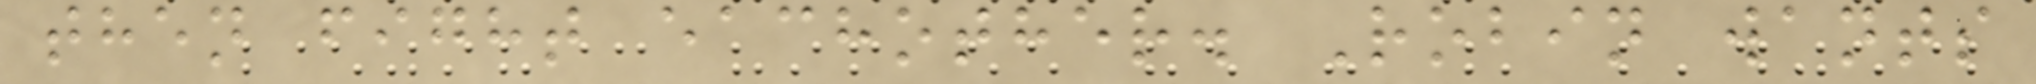then fight eachother. Robin wants
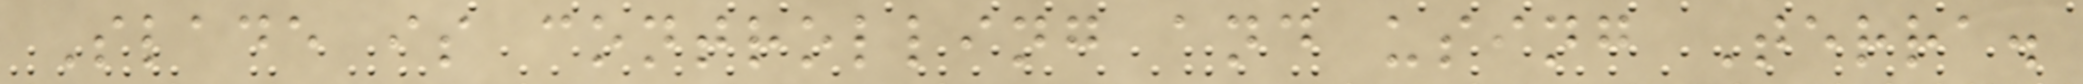Slade is controlling and using Terra.
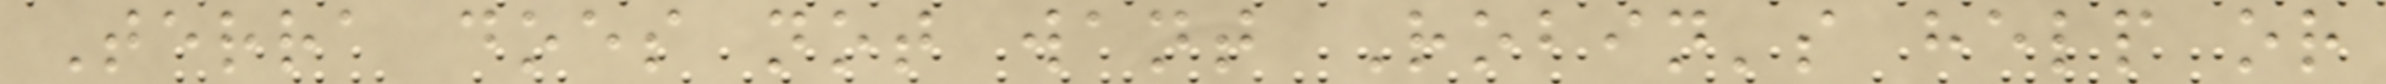Terra does not want Robin's help or
